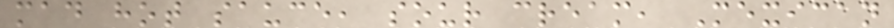mad hot sauce, sour cream, Mexican
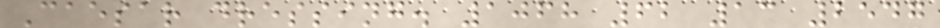Caesar dressing. 1068 62 13 2547
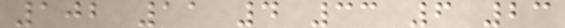102 11 4 33 6 23
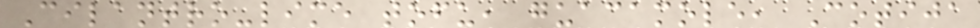Cilantro-lime tofu, guacamole, Cotija
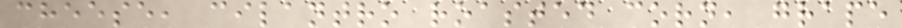cheese, cilantro roasted corn, grape
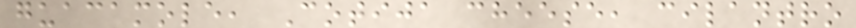guacamole, Cotija cheese, cilantro
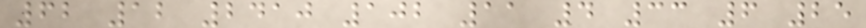62 12 2410 102 11 4 33 6 25
